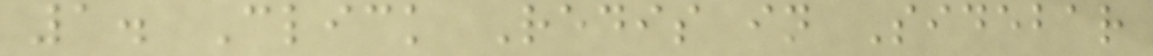1. Click Redis in Sidebar
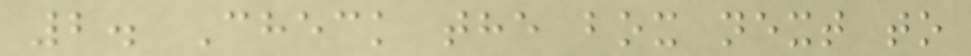2. Check the box next to
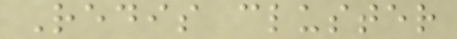Redis cluster
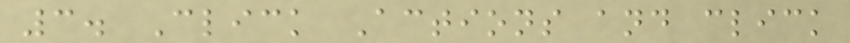3. Click Actions and click
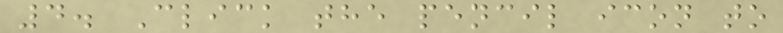4. Click the pencil icon to
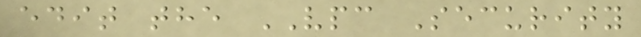edit the VPC Security
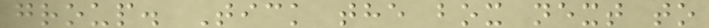group. Tick the box next to
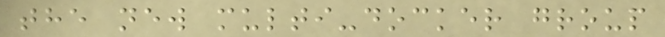the new multi-docker group
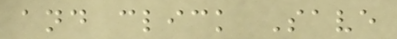and click Save
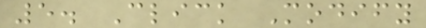5. Click Modify
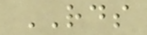RDS
